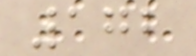172
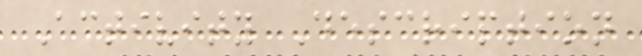Activity Description
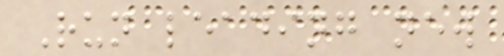Run leading new
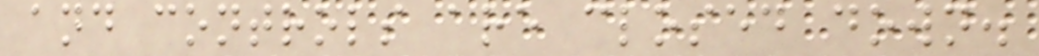and controls are closed down.
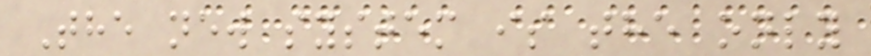The new system is the only
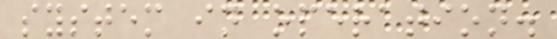system in operation.
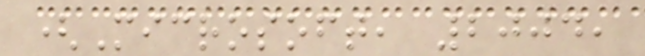(Microsoft, 2004,
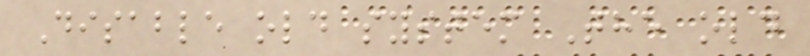Disable old system The old
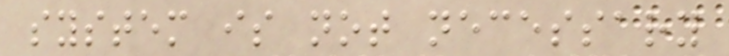system is not necessary
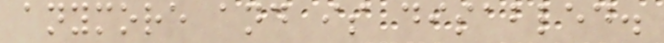anymore and is disabled.
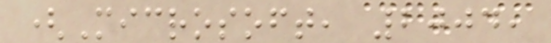(Microsoft, 2004,
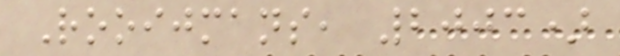Rooijmans, 2003)
